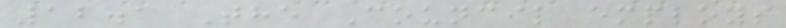12.1 The Council employs
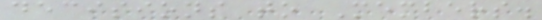decisions to Members.
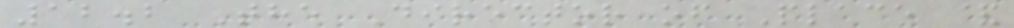12.2 The Director of Place &
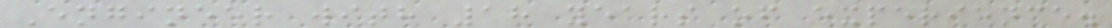Engineer with 18 years of experience.
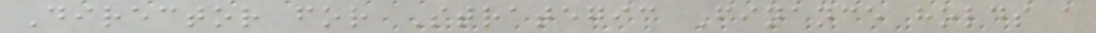Director for Strategic Finance holds a
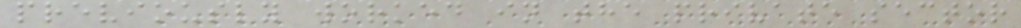previously worked in the private sector
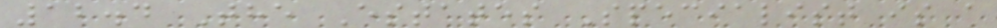12.4 The Estates Specialist is a
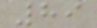89
